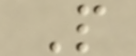P
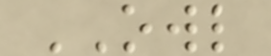OWL
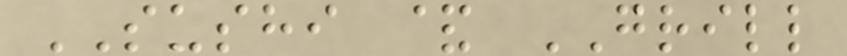SUSHI & GRILL
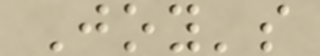Joy's
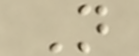N
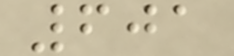601
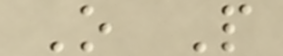O P
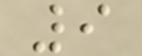9
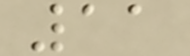11
